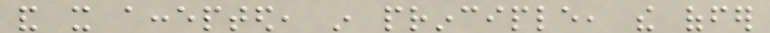and it accepted, in principle, the offer
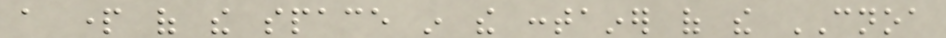a part of the space in the container of the CNOA
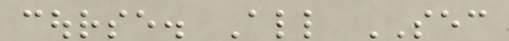course. All SEC
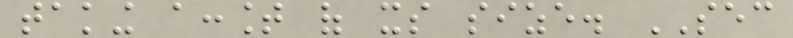taking account of its size. SEC
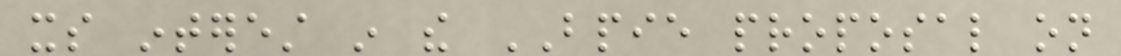its interest in the BPIE proposal on
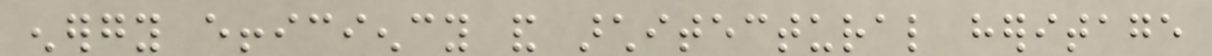energy efficiency and architectural heritage
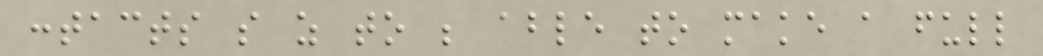contacts so as to be able to make a full
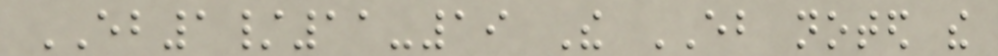EB1/11-19 The EB noted the
